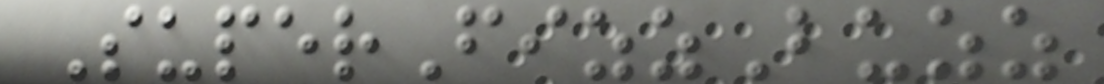SuperFizzBuzz
